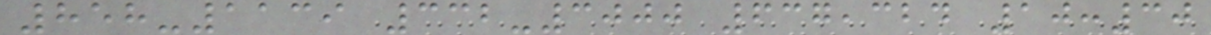858-1139 332-3000 637,324 10:30
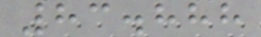83.888
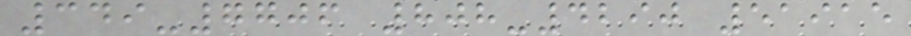349-7706 808-4290 51915
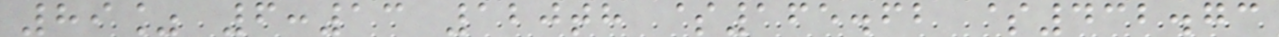89% 6:13 120th $165.62 $432.73
